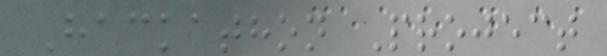Hackathon Project
